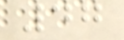47
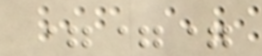===
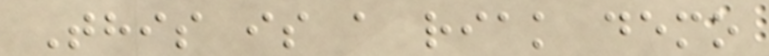This is a riak demo
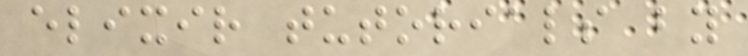elixir tutorials by
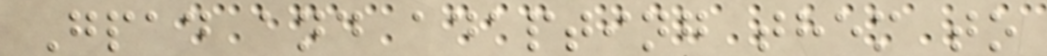Gpad and adapting them to
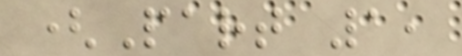(Part 1,
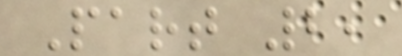Part 2,
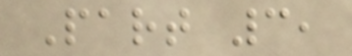Part 3,
